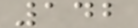142
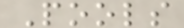Pools
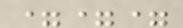===
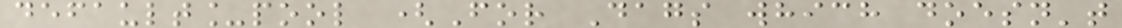default_pool (For Dags which doesn't
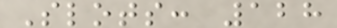Slots: 128
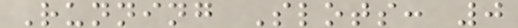Running Slots: 0
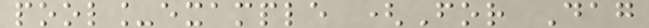pool_example (For Dag
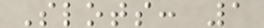Slots: 1
